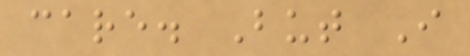care. But I
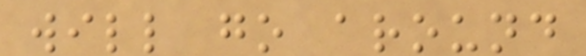will go around
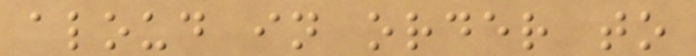aloud in order to
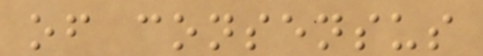of consensus
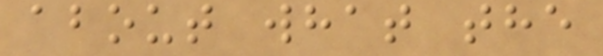about what the
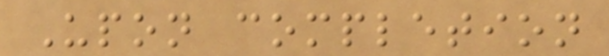Upon completion
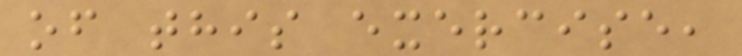of this exercise,
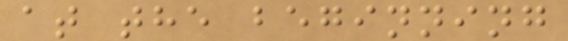at the beginning
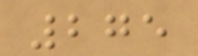275
